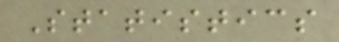Statistics
